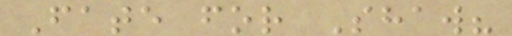Fate for Shaw?
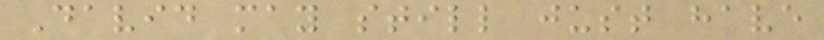David may still just have
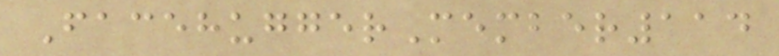FacehuggerMember114
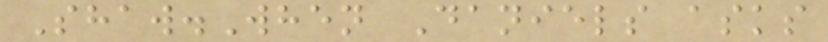Shaw.When Daniels asks
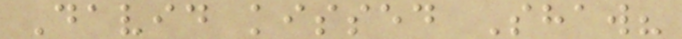David kissed Shaw?
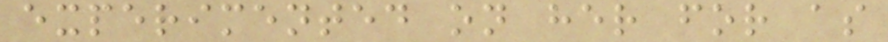experimented on her for as
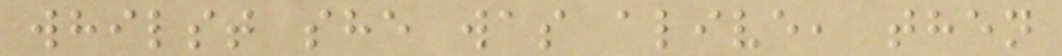whilst she was alive, then
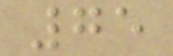75
